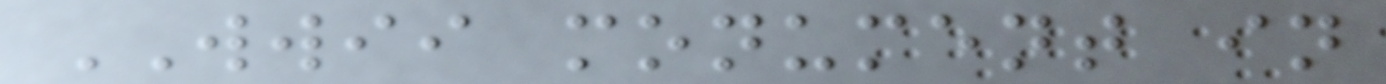WWII monument in
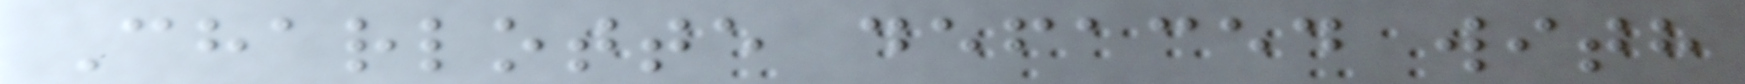Charlotte defaced with
